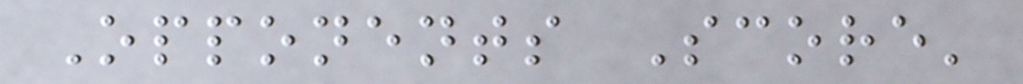Opponents Score'
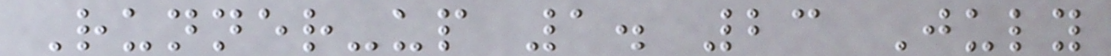Runner-up 1. 23 July
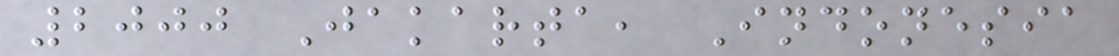2000 Jakarta, Indonesia
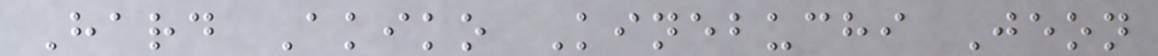Hard Akiko Kinebuchi Jeon
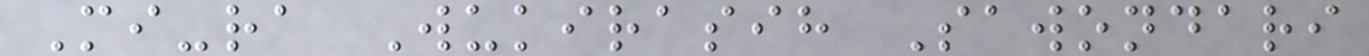Mi-ra Wukirasih Sawondari
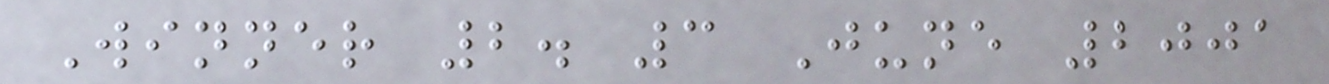Winner 2. 3 June 2001
